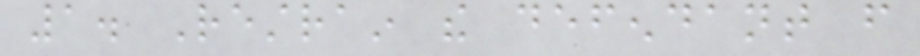1. Restrain the defendant from
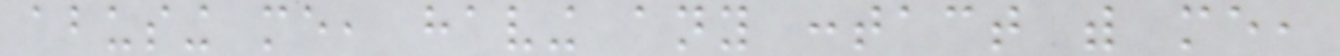abusing me, having any contact with me,
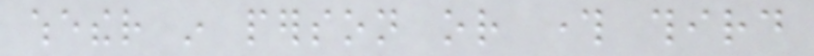whether in person or through third
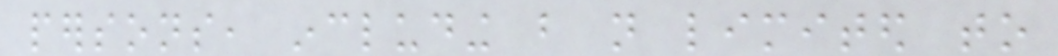persons, including but not limited to
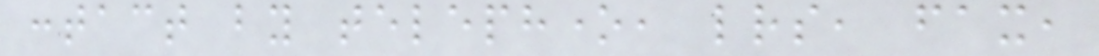contact by telephone, letters, fax,
